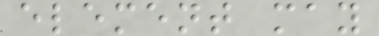element may
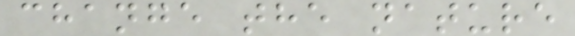change the nature
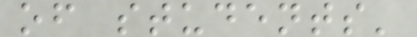of students'
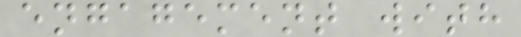engagement with
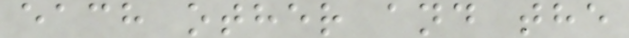each other and the
